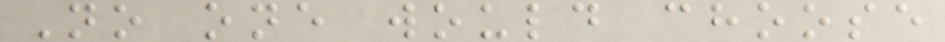No one would choose
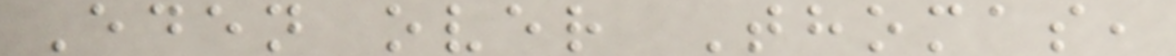Eden over Thomas,
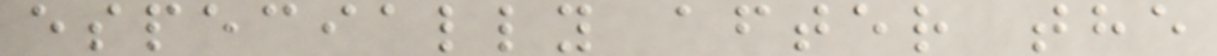especially after the
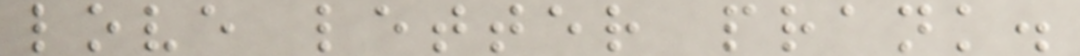love letter prank.
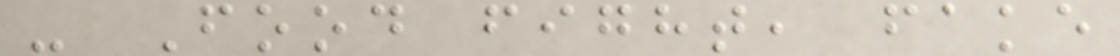- Food fight, fake
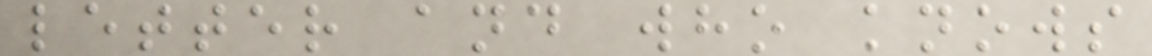letter and who knows
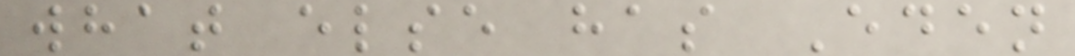what else has Eden
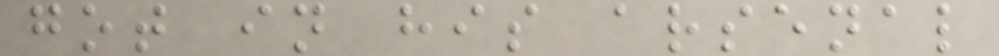got in his arsenal
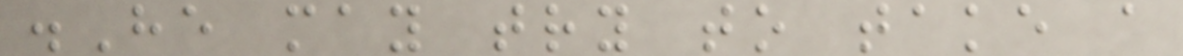.He may try to take a
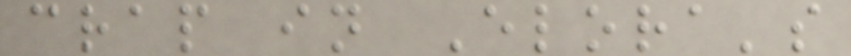crap in Elora's
